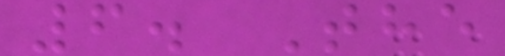6. The
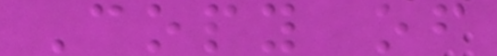Copy of
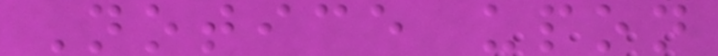Notice upon
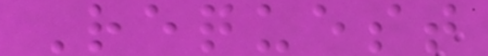Request
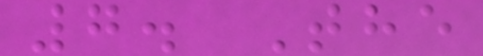7. The
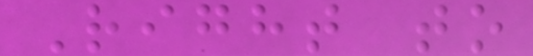Right to
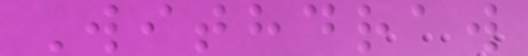Withdraw
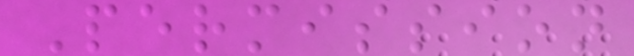Permission
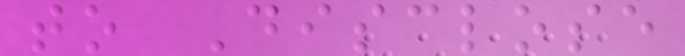to Disclose
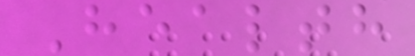Health
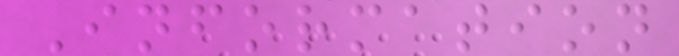Information
